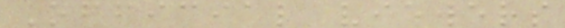Official viewers
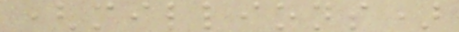(millions)
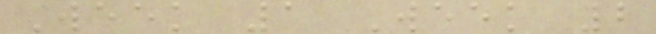Week 1 Week 2
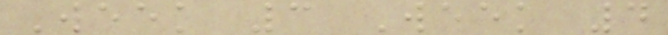Week 3 Week 4
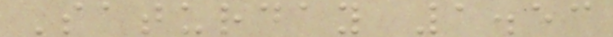Saturday 1.53
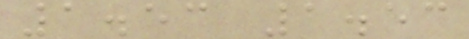1.53 1.53
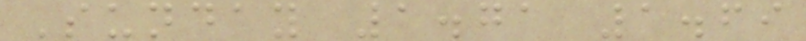Sunday 1.71 1.69
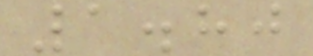1.80
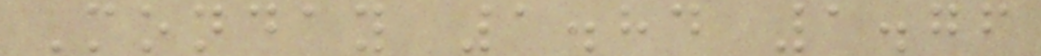Monday 1.84 1.76
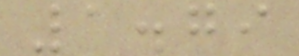1.79
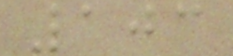103
